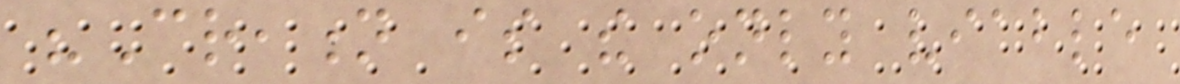"Creation is the only viable
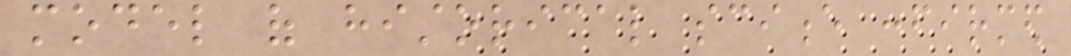model of historical science confirmed
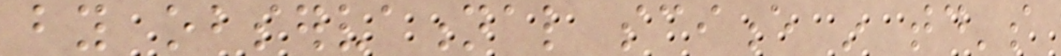by observational science in today's
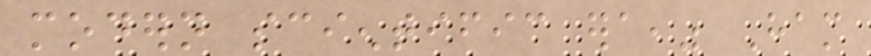modern scientific era," Ham
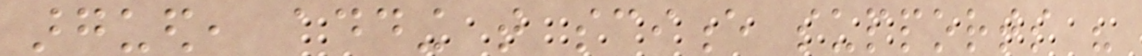argued, adding that science supports his
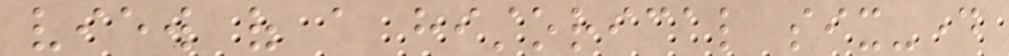view of a historical six-day
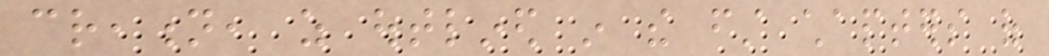creation, as outlined in the first chapters of
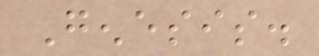Genesis.
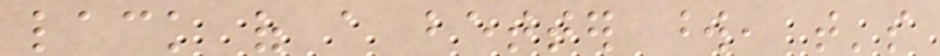lack of a better word, that's
